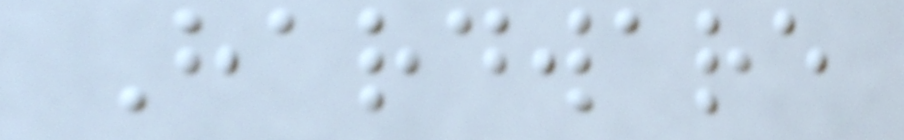Hardware
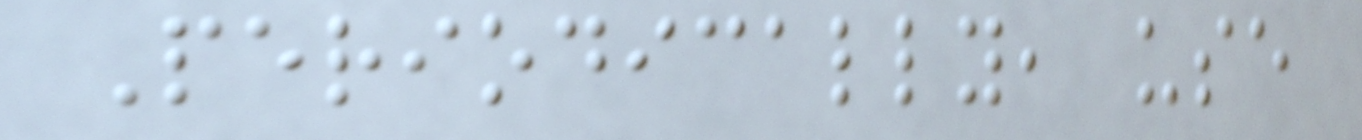Periodically, use
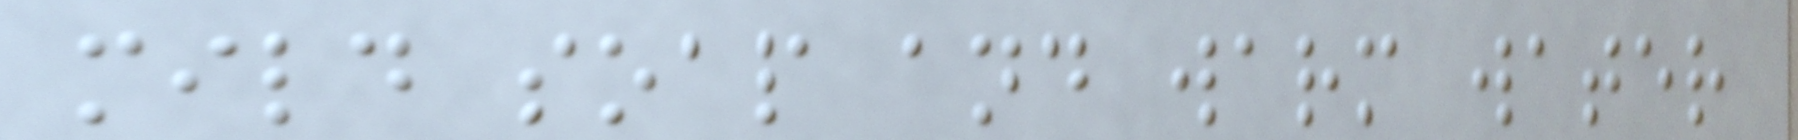mild soap and warm water
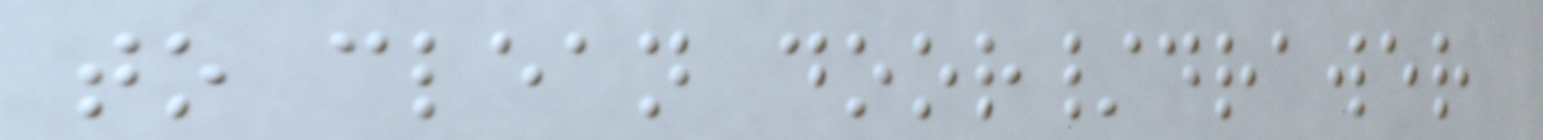to clean door/drawer
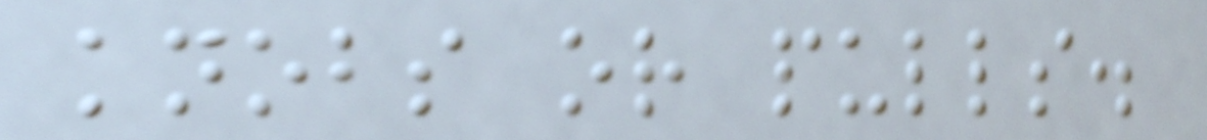knobs or pulls.
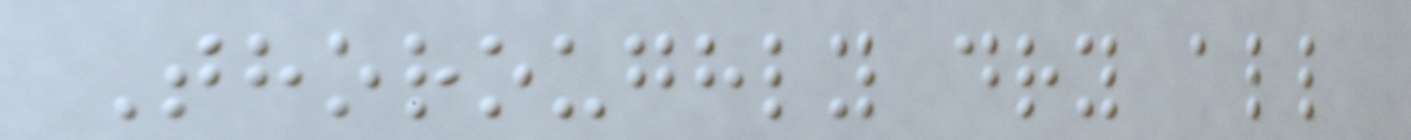Thoroughly dry all
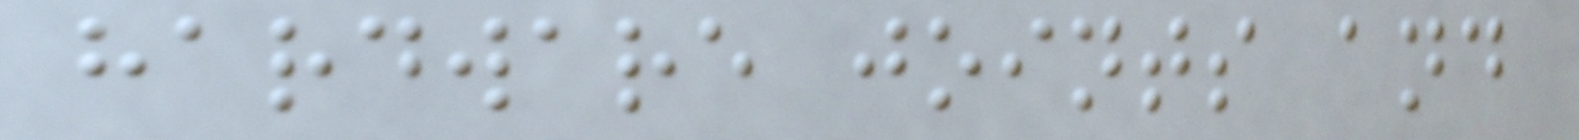hardware joints and
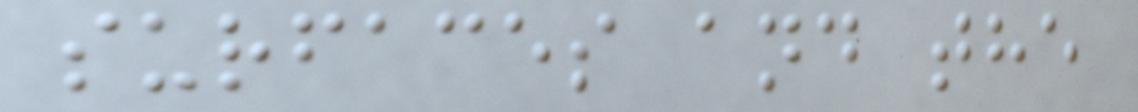surfaces and the
